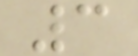3
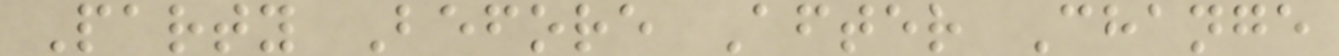Party Before After Change
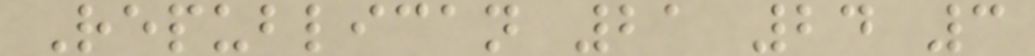Republican 21 24 3
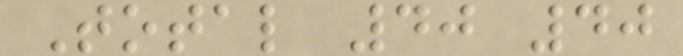Total 40 40
